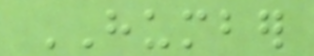HUMBER
